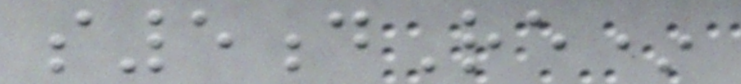s5dRe*
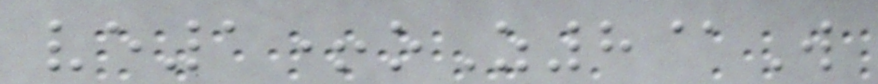ve1+oZ8@W
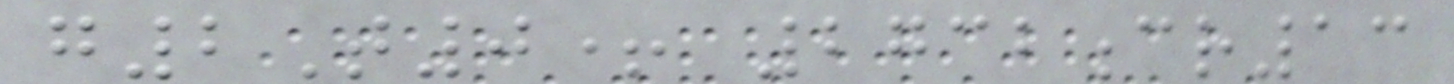g2T0+ 2732cr13
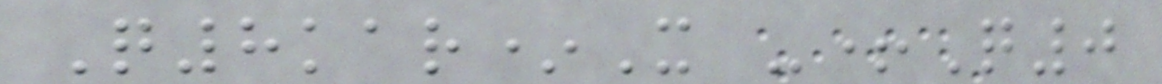Q8kar*X -+Q0
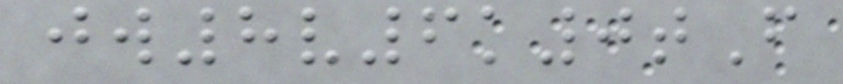jw8v6k0tF
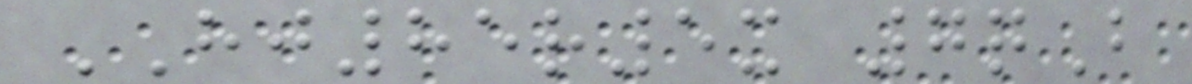HJ85r5x 7qB
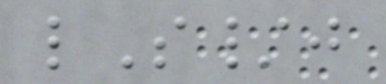lS/j
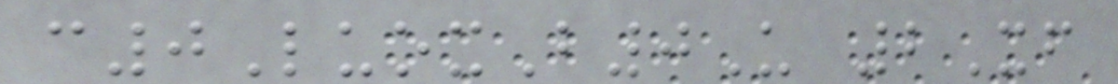c0LuoxB0U 2Xf
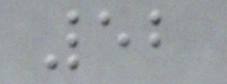52
